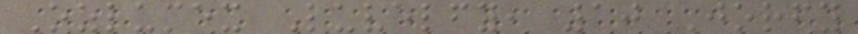Ozlumex Luvelfy, 10 Jorfy
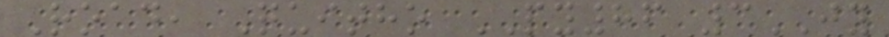Road, Quitho PY86 3JY
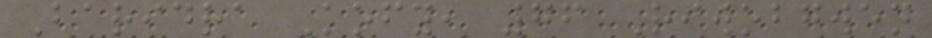Baridra Kofy, 76 Riwobgwen
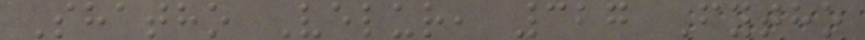Shatho Velur, 327 Fytho
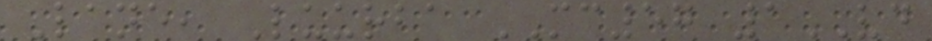Lane, Luurba MC57 1VD
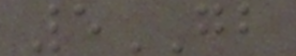5GB
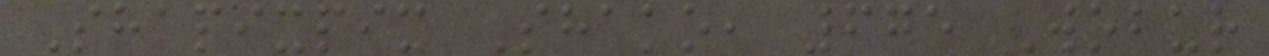Shapixpix Shako, 675 Wobur
